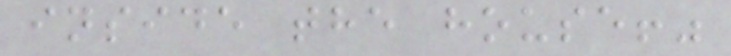inside the house!"
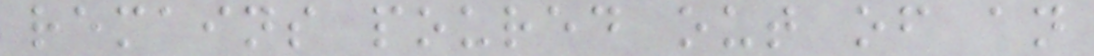remains poured out of an
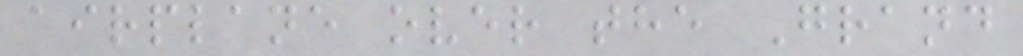airplane over the Grand
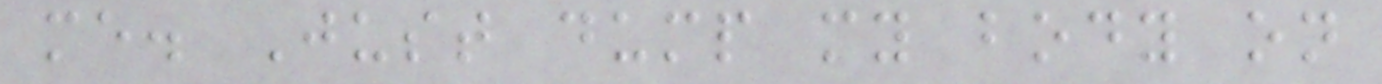me. Just dump my body on
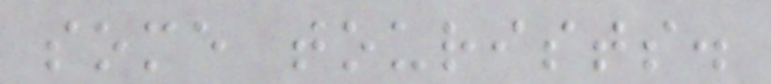some tourists.
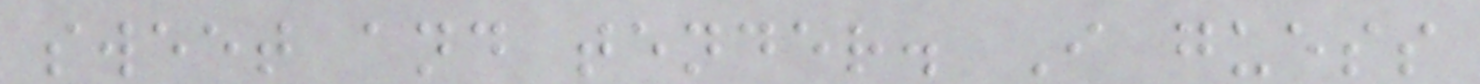sweet and tender. I guess
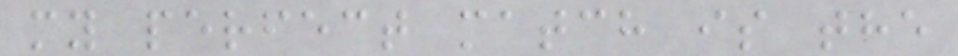my perfect match is the
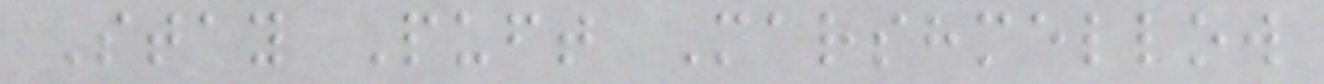Stay Puft Marshmellow
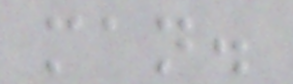man.
